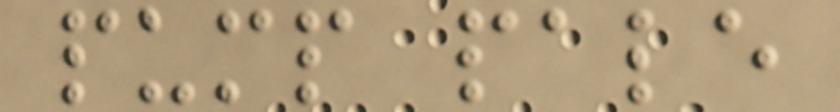pump pale
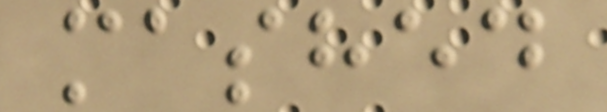mashed
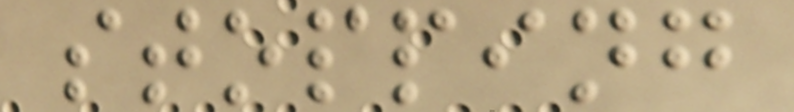stopping
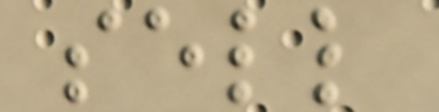sell
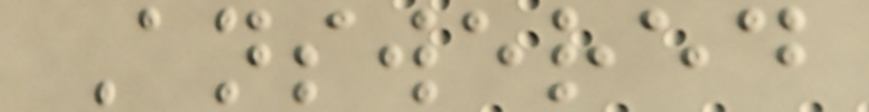Answered
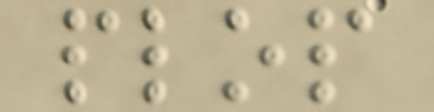plop
